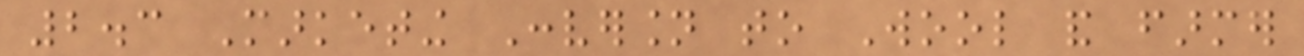2.3 Marketing Conversion to Wool and farmer
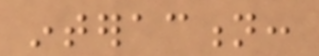interaction:
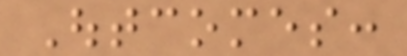Outcomes:
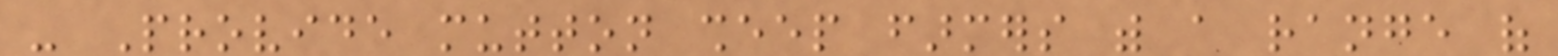- Provide mutton sheep farmers with a range of
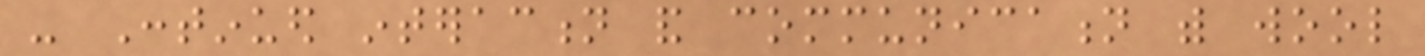- Continued interaction and communication with wool
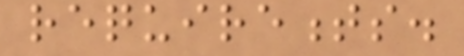requirements.
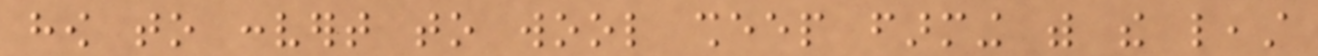how to convert to wool sheep farming with the least
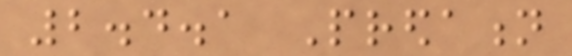2.4.1 Predation
